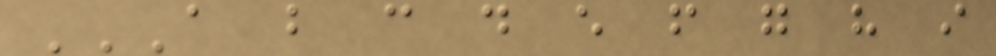A B C D E F G H I
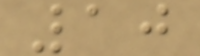10
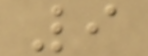9
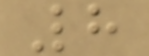8
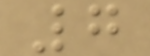7
